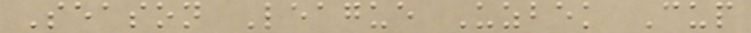Season League Uzbek Cup
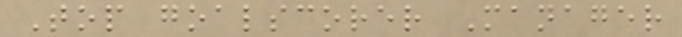Top goalscorer Manager
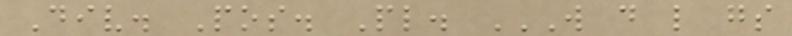Div. Pos. Pl. W D L GS
